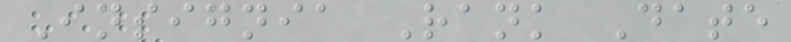Insignia Rank Date
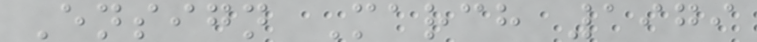Ensign March 1979
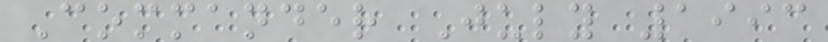Commander July 1993
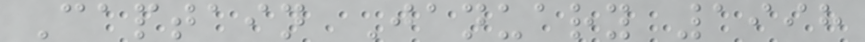Captain January 1998
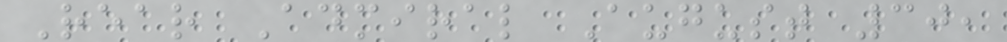Rear Admiral August 30,
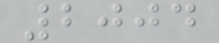2004
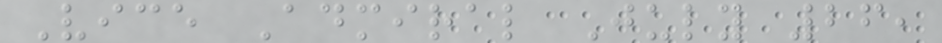Vice Admiral July 26,
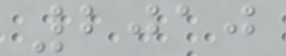2010
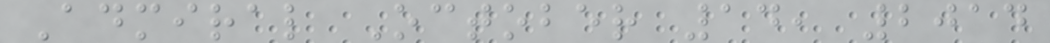Admiral October 14, 2014
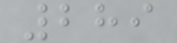289
